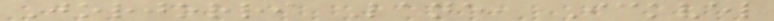Jorjorri Lane, Ickvel
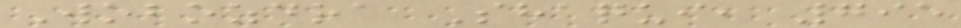Wobozdra Shaqui, 795
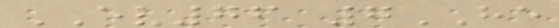EV76 7HE
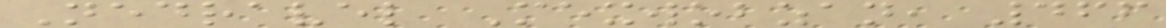Nedravel Mexwobzan, 466
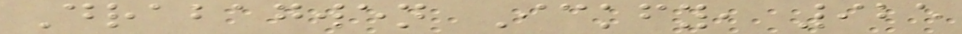Drabagwen Ickfy, 925
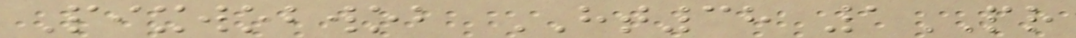Pixwobwob HT38 1PR
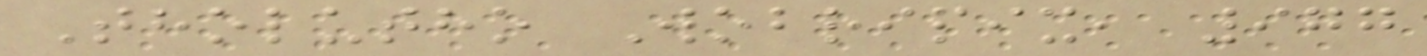Tholutho Wobripix, 977
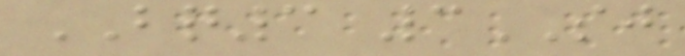BQ3 3SJ
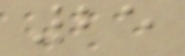25
